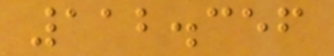112.356
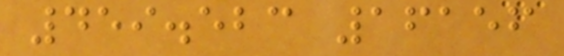459.523 16156
